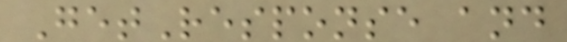GetResponse and
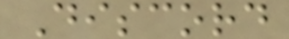Discord
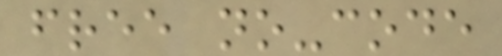free no-code
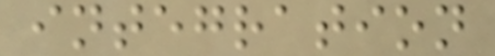integration
